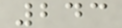243
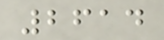2614
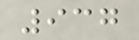937
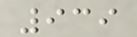939
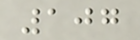107
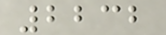2232
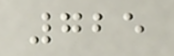725
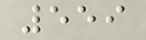559
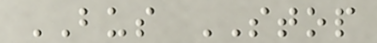BUS STOP
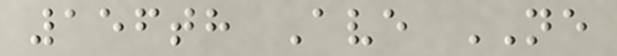156th Ave NE
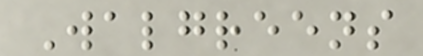Walgreens
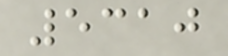5310
